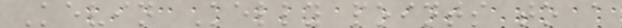Kevin Kelly points to a
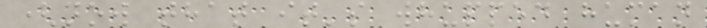(now that it's whupped human
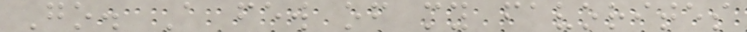Go. A few of my favorites
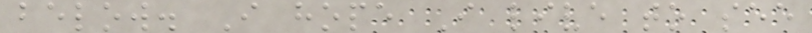below. I hope I live to see
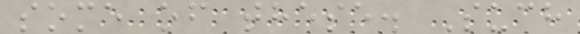some of these. Such
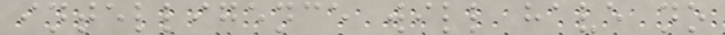intelligence will have no
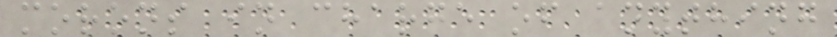morons in charge of anything
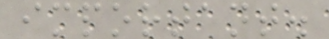important.
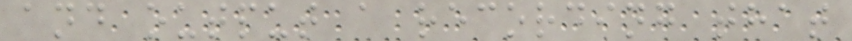and output a recording that
